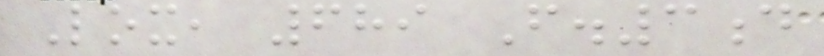Lox, 689 F.3d
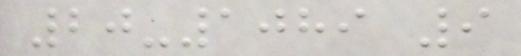20-1089 9
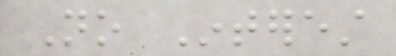No Interest
